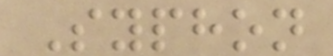Syphon
